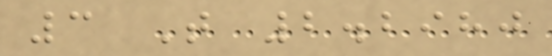3 T 2.2980
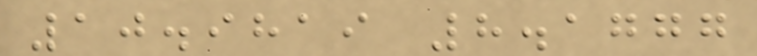10.9819 8.1777
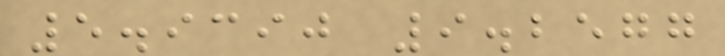5.9390 9.2577
